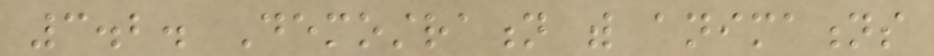3.2. Demostration with animations
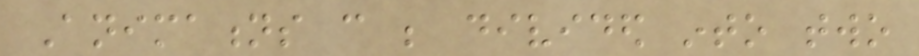Animations can be divided into two
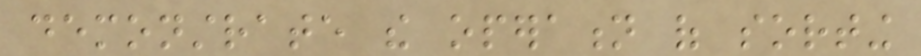demonstrate the operation of sorting
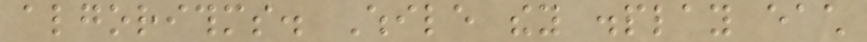algorithms. While they display each
